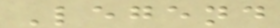Legend
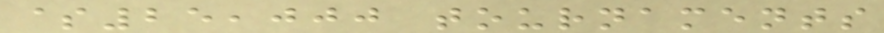$25,000 tournaments
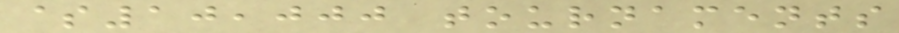$10,000 tournaments
